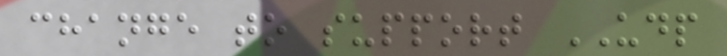change to support UDP
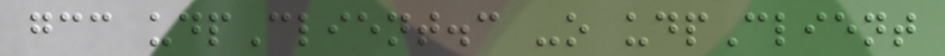gcc udpClient.c -o udpClient
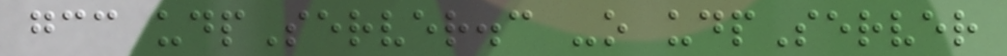gcc udpServer.c -o udpServer
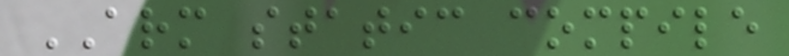ARM static compile
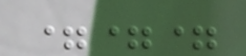===
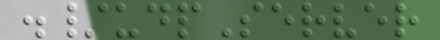./udpServer
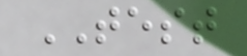TEST
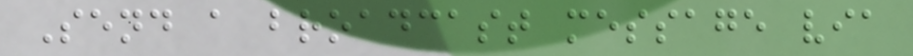Send a broadcast message via
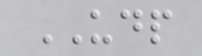UDP
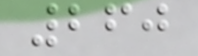260
